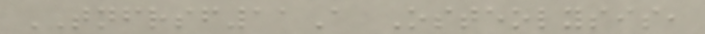TNFRSF11A Osteolysis,
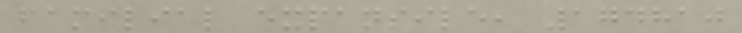familial expansile, 174810
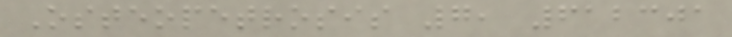Osteopetrosis 7, 612301
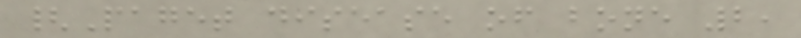{Paget disease of bone 2,
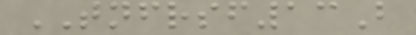TNFRSF13B
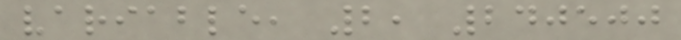variable, 2, 240500
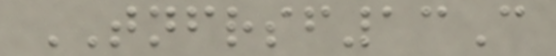TNFRSF13C
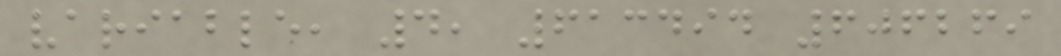variable, 4, 613494 606269
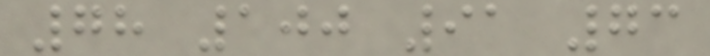78 100 91 73
